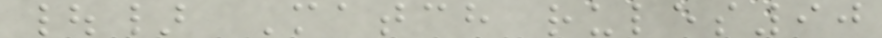|} Match rules90
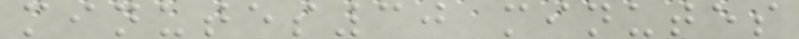minutes30 minutes
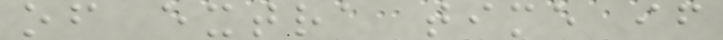of extra time if
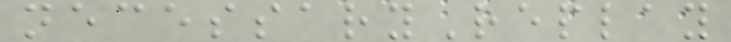necessaryReplay
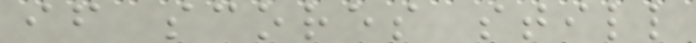if scores still
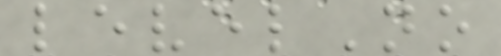levelNo
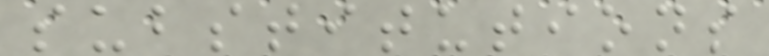substitutions
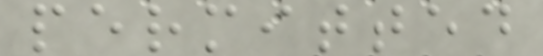permitted
